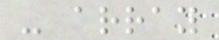- array
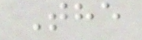The
